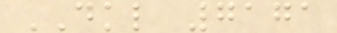DKL 7171
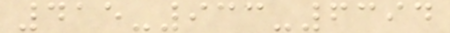415-933-6394
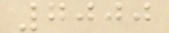7000
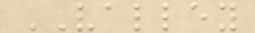VALLEY
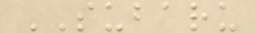SUBARU
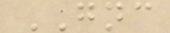GNC
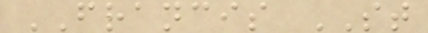FRANCIS ST
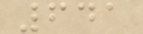641
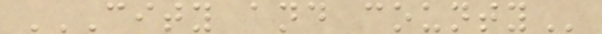CITY AND COUNTY
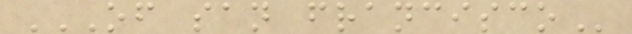OF SAN FRANCISCO
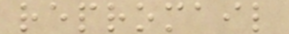repromail
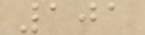101
